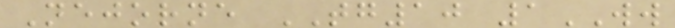Nejorne TG10 1WW
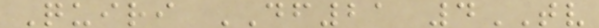Quiri DF21 4TV
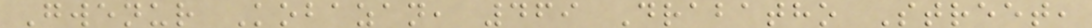Gwenur Kobazan, 469 Drabatho Street,
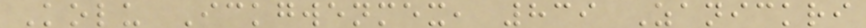Kolu Ickgwenmex, 839 Zanickri
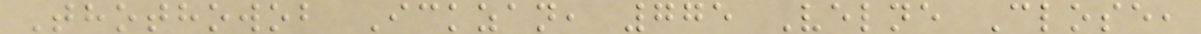Thothowob Ickzan, 775 Velne Close,
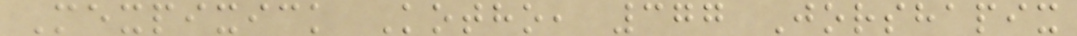Mexpixick Kotho, 377 Jorshapix
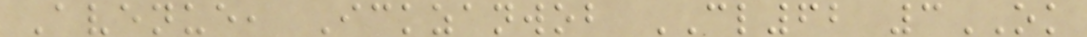Avenue, Ickzanwob CL62 3OK
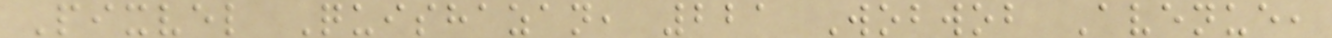Pixvel Quishazan, 221 Wobwob Avenue,
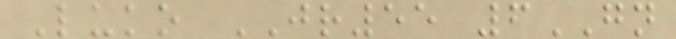Luko JR55 6GN
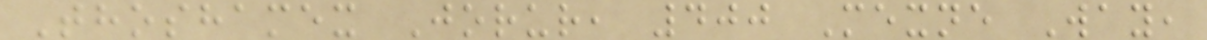Thoshamex Jorur, 400 Mexne Way,
